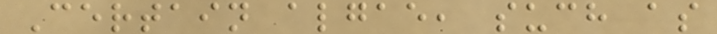Certain algae, such as
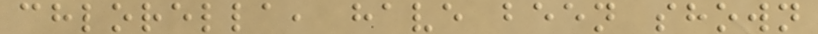chlorella, have been shown
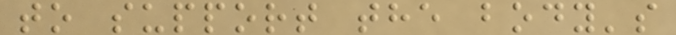to support the body's
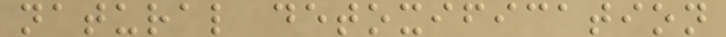natural detoxification
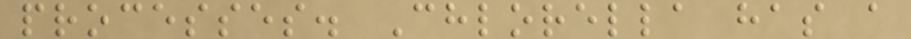processes. Chlorella has a
